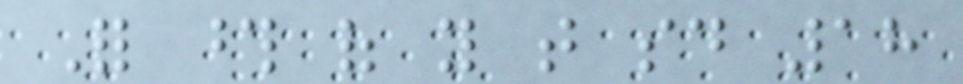For those of you that said 18
